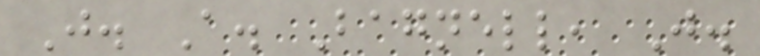J. A. Bagnell, J.
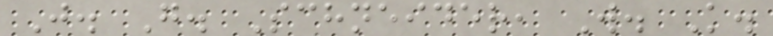J. G. Schneider, W. K.
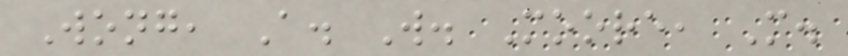Wong, A. W. Moore, M.
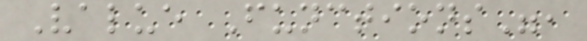Value Functions",
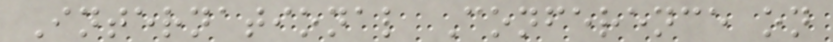International Conference on
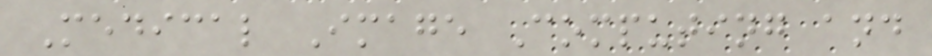Medical Image Computing and
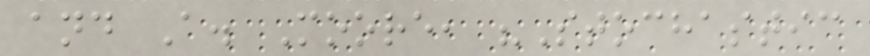and A. Moore, "Stochastic
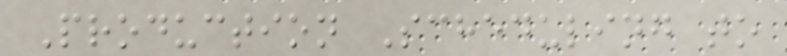Production Scheduling to
